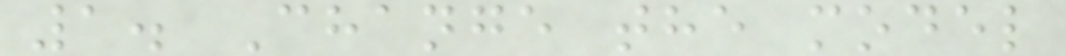1. Change the model
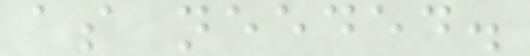as needed.
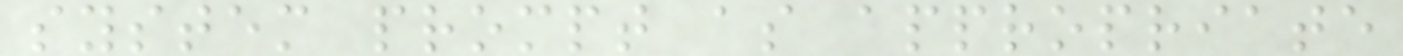system prompt as appropriate
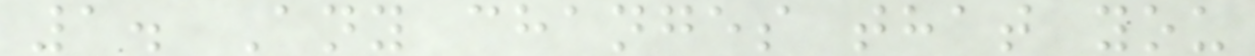1. Any changes that you
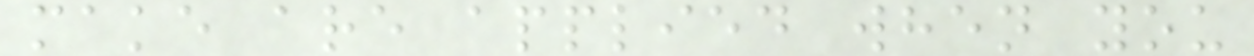make are applied when you
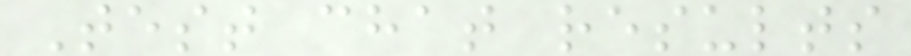Test chat results
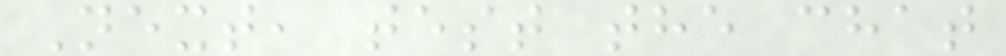Next, test the chat
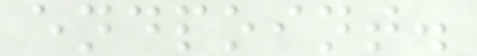endpoint.
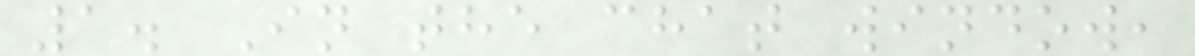1. In the chat window,
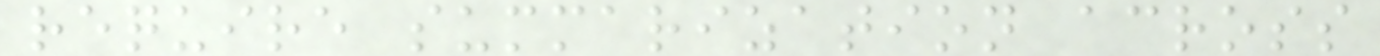require summarization across
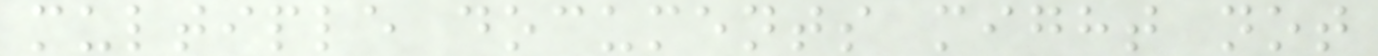multiple documents might not
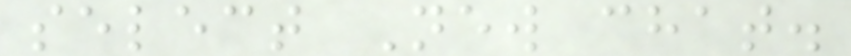select New chat.
